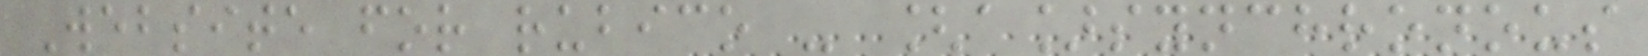Website for rubico - [a]synchronous
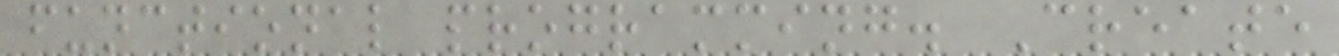functional programming. Create
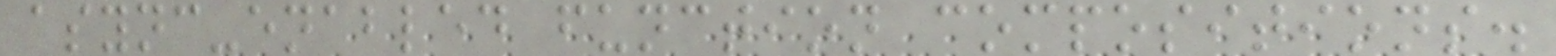async-enabled function compositions.
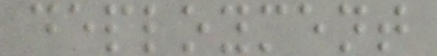deployment
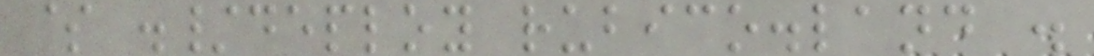$ ./deploy rubico.land .
